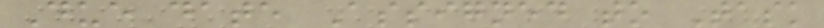Due date Assigned to Task
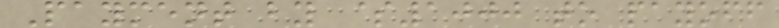Payment by $1000 to payoff
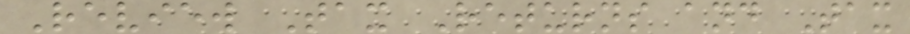Review Tax Returns and Tax
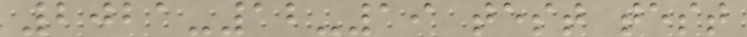2021-12-19 test test
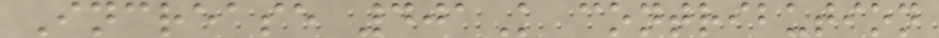Increase 401K contribution
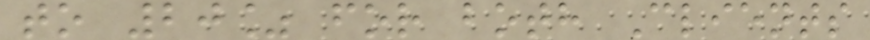to 20% for both Clients
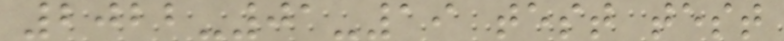2022-01-19 test test
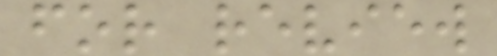for review
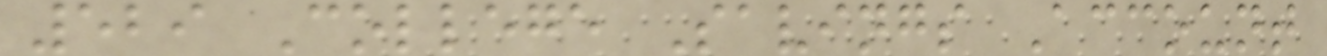529 College Savings Account
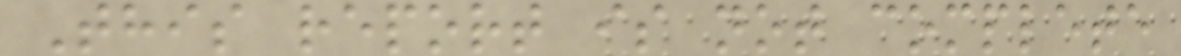This report is not complete
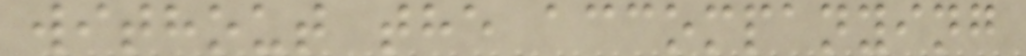without the accompanying
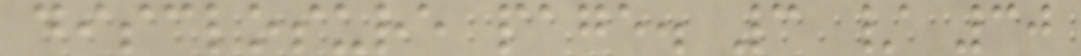disclosure page. 3 / 30
